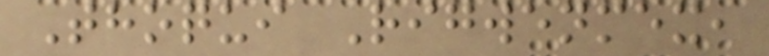Thoqui Rigwenmex,
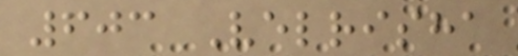603 Velrisha
